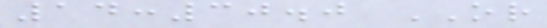14:30.0 OR
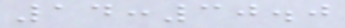14:30.0
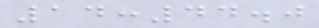14:44.0
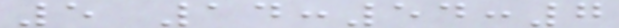5 14:54:7
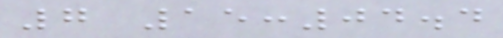7 15:04.4
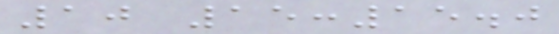10 15:15.0
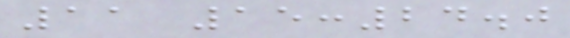11 15:24.0
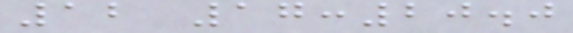12 17:20.0
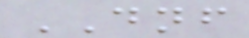DNF
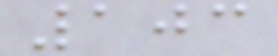103
